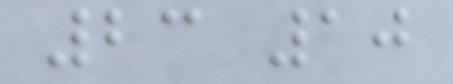23 10
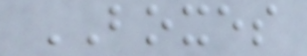BOXES
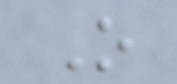O
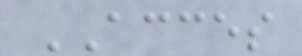ACCES
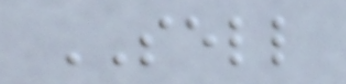SELL
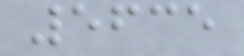5635
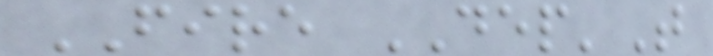FIRE DEP'T
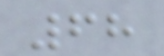68
